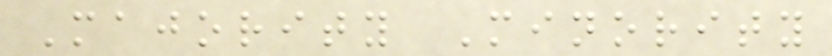Majority Minority
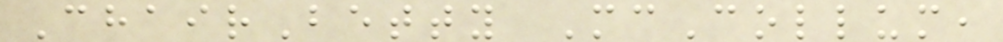ChairBetty McCollum,
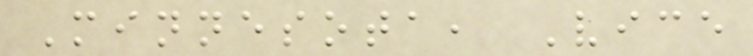Minnesota, Vice
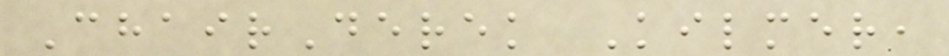ChairDerek Kilmer,
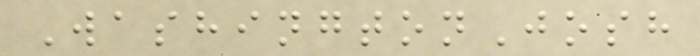WashingtonJosh
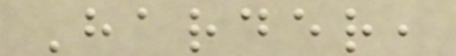Harder,
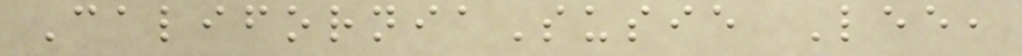CaliforniaSusie Lee,
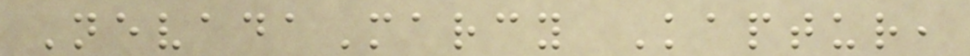NevadaMarcy Kaptur,
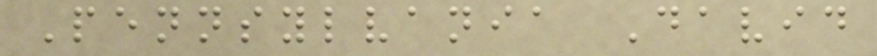Pennsylvania David
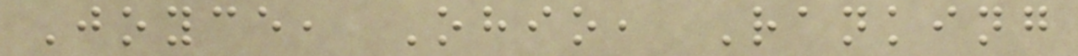Joyce, Ohio, Ranking
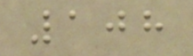108
